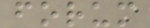forum
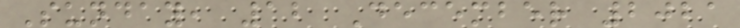Sunday, 12 December 2021
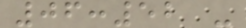06:52 -
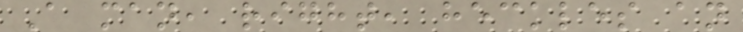A man, right, heckles an
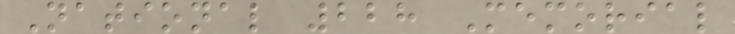National 228 Memorial
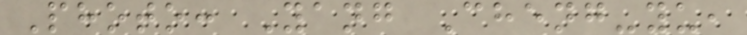Photo: Yang Cheng-yu,
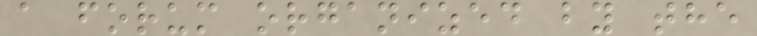a forum organized by the
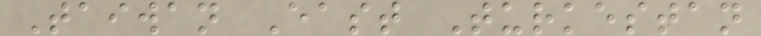Taiwan East Turkestan
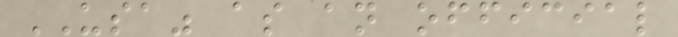USA" as an official
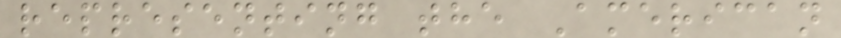representing the American
